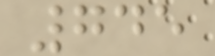745
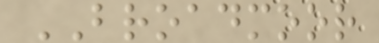BROADMOOR
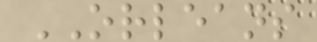ORLEANS
